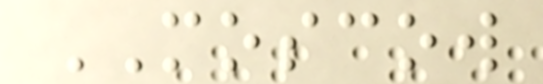MOSCOW
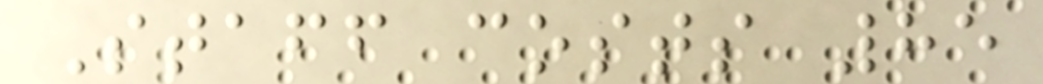Staff costs 85
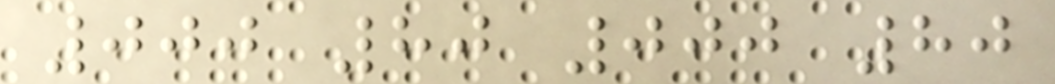000 80 000 80
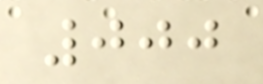000
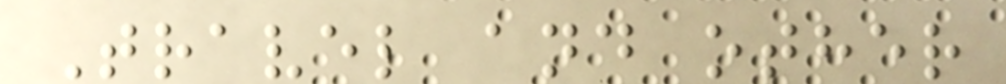Travel and other
